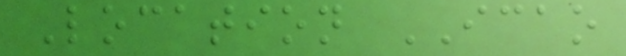Location ICAO
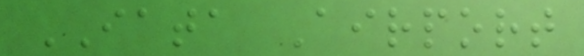IATA Airport
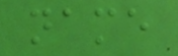name
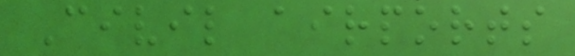Civil airports
